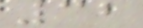32
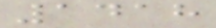1418
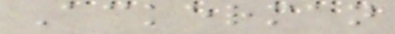Ackerman
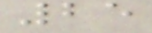25
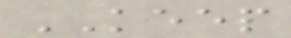KEEP
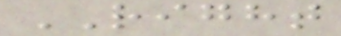RIGHT
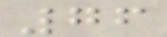76
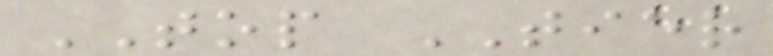TOP TIER
